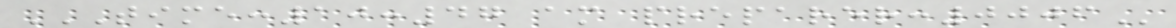TIME:10:47 AM PREPARER:0006
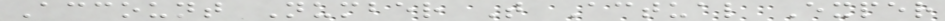Account Number T Actual Exper
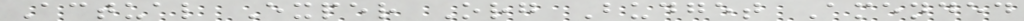Actual Exper Org Budget Amended
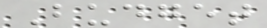Budget
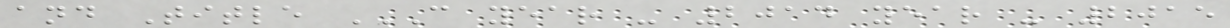and Title C YEAR - 2014 YEAR - 2015
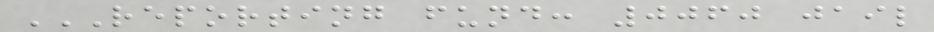REPORTING FUND: 0060 JAIL
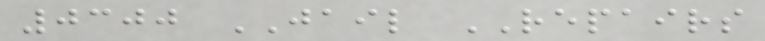0300 JAIL REPAIRS
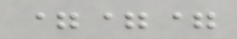===
